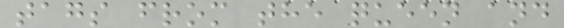tags from the queen and
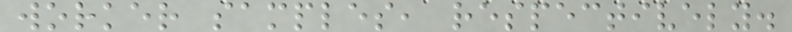worker samples, respectively.
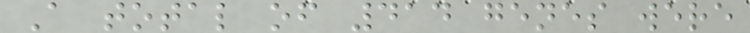A total of 414 genes were
